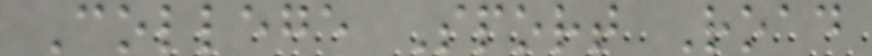College Sport Road
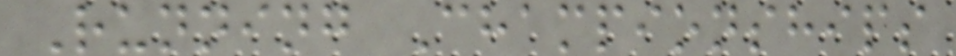Running Championships
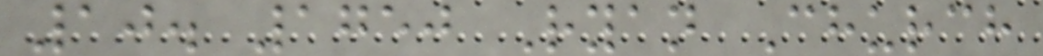10. 1750 Ryan Church
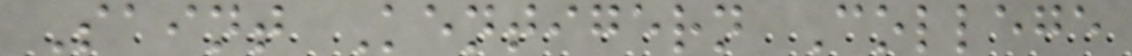Saint Kentigern College
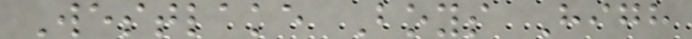Westlake Boys High
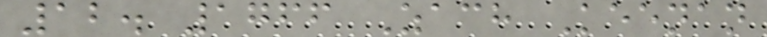12. 1766 Zach Keenan
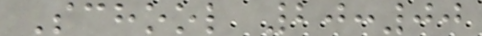School 20:00
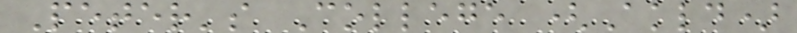Peter's College (Akld)
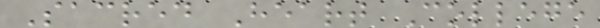Sacred Heart College
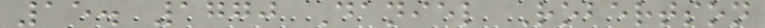15. 1770 Daniel Robertson
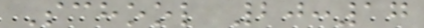School 20:17
